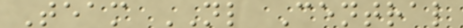Team NL Central
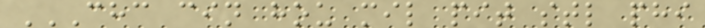CHC CIN HOU MIL PIT STL PHI
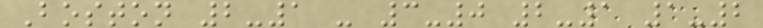Boston 2-1 - 3-0 2-1 1-2
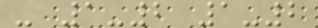- 1-2 1-2
